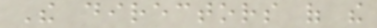The directors of the
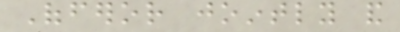Offeror jointly and
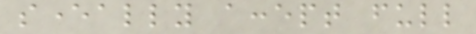severally accept full
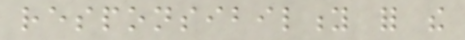responsibility for the
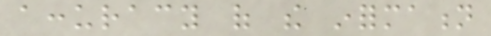accuracy of the information
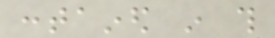contained in this
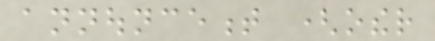announcement (other
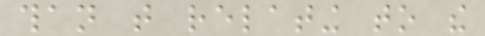than that relating to the
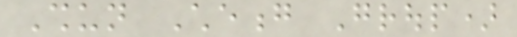Shun Cheong Group)
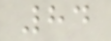84
